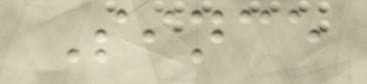Since
